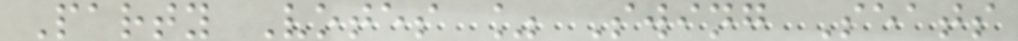Party Votes % Swing Seats
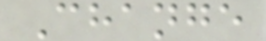Change
